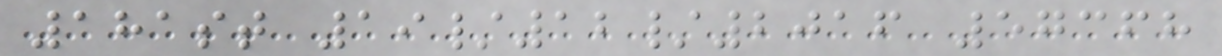181st 19/12/2016 57368
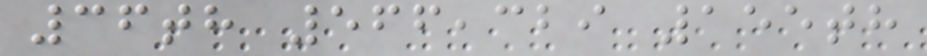36th 566,329 155th
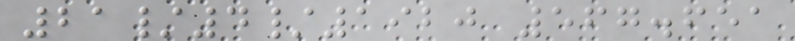21/4/1920 567.651
